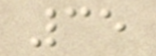35
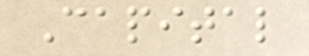Capital
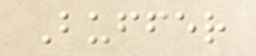Buffer
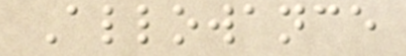Allowance
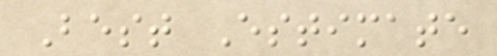Best Estimate
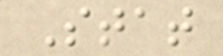Stat
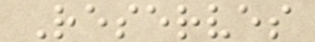Reserves
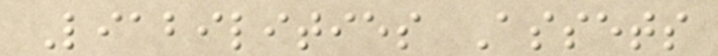Liabilities Assets
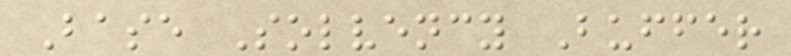Base Solvency Buffer
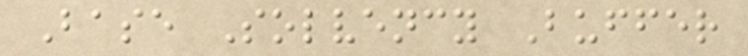Base Solvency Buffer
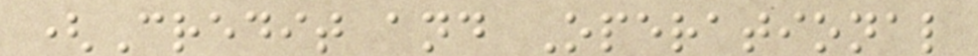(Credit and Operational
